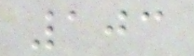103
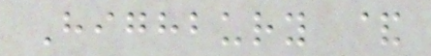Highbury &
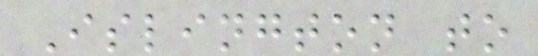Islington to
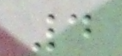4
